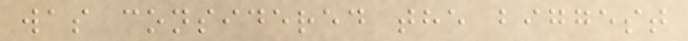was considered the biggest
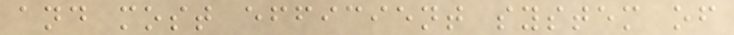and most efficient system of
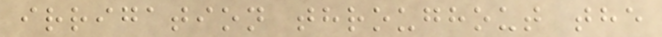irrigation throughout the
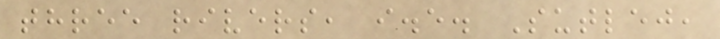three rivers, i.e. Sutlej,
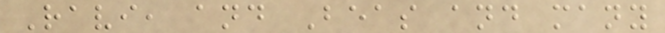Ravi, and Beas and many
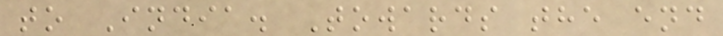to India. Towards the end
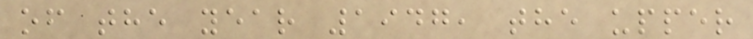of the year 1947, the upper
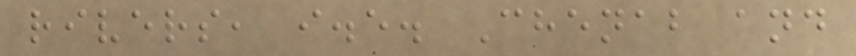rivers, i.e. Chenab and
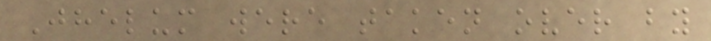Jhelum were taken over by
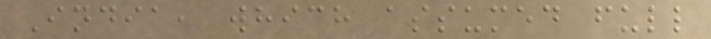India, which assumed full
